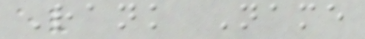Rank Name
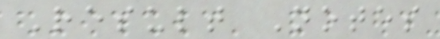Result Notes
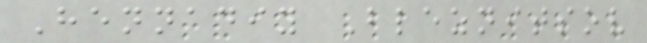Hennadiy Bleznitsov
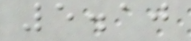5.10
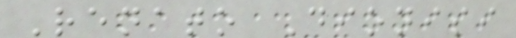Renato Dionisi
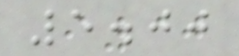5.00
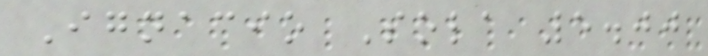Ignacio Sola 5.00
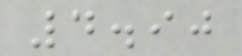4.90
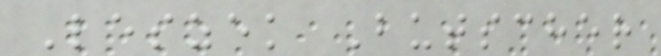Leszek Butscher
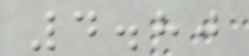4.80
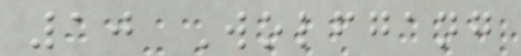10 Wolfgang
